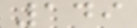149
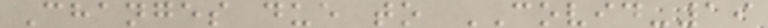Changes due to COVID-19
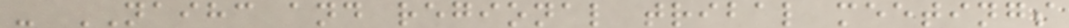- NAIHC and regional tribal meetings
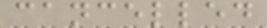cancelled
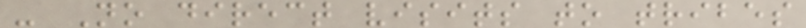- No direct visits to tribes
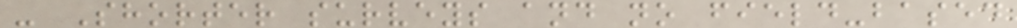- Shorter surveys and no field-based
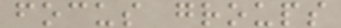focus groups
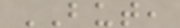BUT,
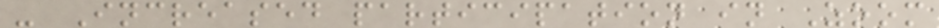- Increased participation in Zoom
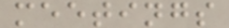meetings
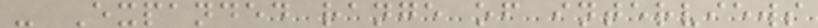- Expanded range of interviews
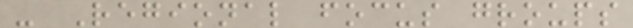- Regional focus groups
